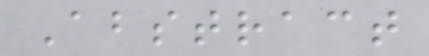Abstract
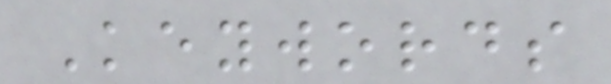Keywords
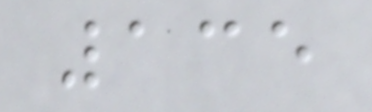135
